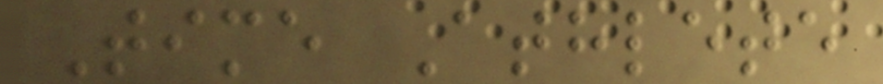Time Athlete
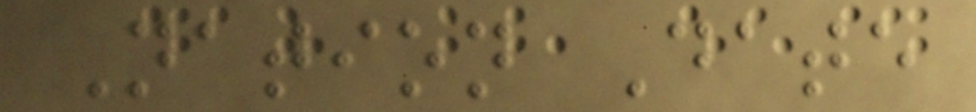Nation Date
